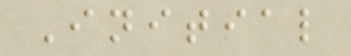Initial
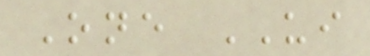One UI
